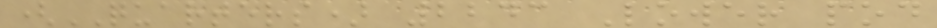(QUARTERS) 2243 Lower pod
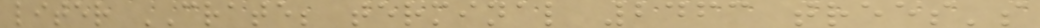liter CRATE; terminal 2463 trees's
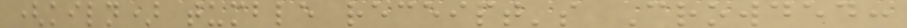(kiln) tumble receipt's Crowded:
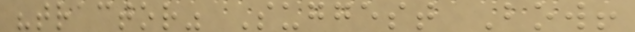"tractor" Suggest Bow!
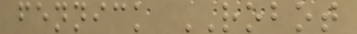fennick ROBOT
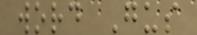word Gus
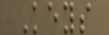Keys
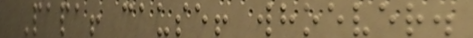Papa! cause! whoever.
